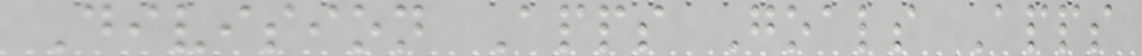Division Apps Goals Apps
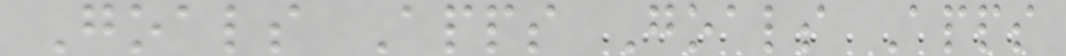Goals Apps Goals Apps
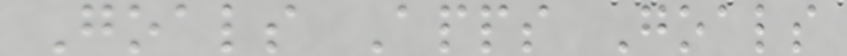Goals Apps Goals
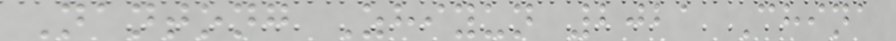Nantong Zhiyun 2021 China
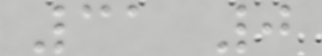31 0
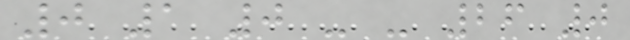0 1 0 - - 26 0
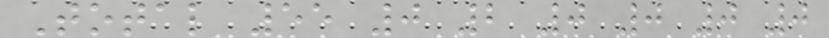Total 55 0 2 0 0 0 0
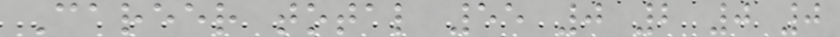Career total 55 0 2 0 0
